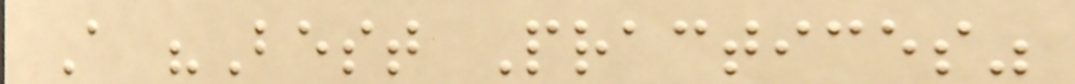A "Best Practices"
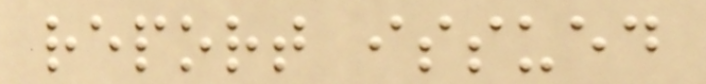report issued
